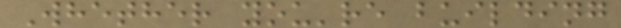Whether you're building
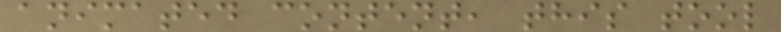animated content, this tool
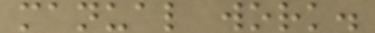manual work.
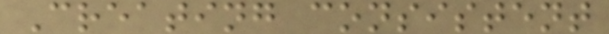Creating consistent
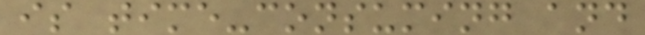is time-consuming and
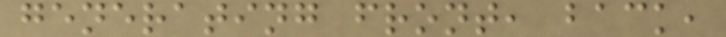generating front, back,
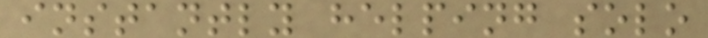instantly helping solo
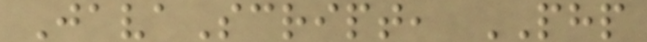JavaScript, PHP
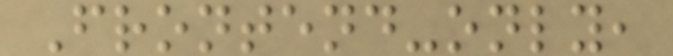Frontend-only,
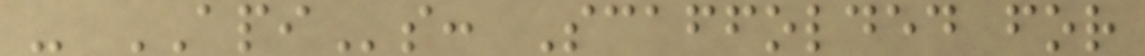- APIs: Scaffolded for
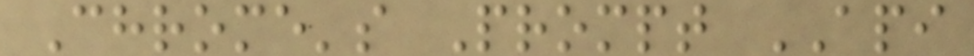Chrome's Prompt API
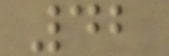42
